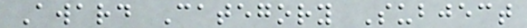Award Category Subject
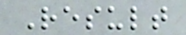Result
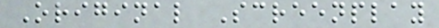Original Screenplay
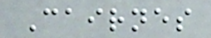Cairnes
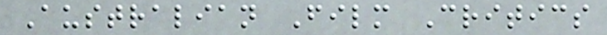Australian Film Critics
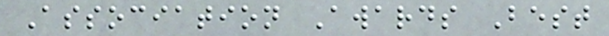Association Awards Best
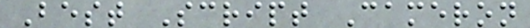Best Script Cameron
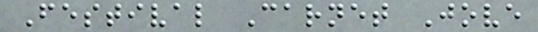Festival Carnet Jove
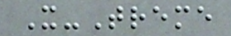X-Treme
